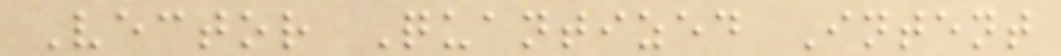Vector Quantized Intent
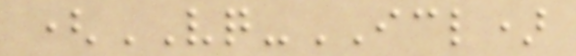(VQ-ICL)
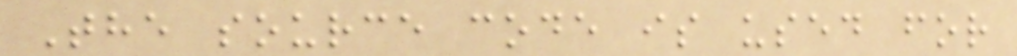The source code is used for
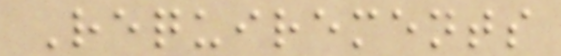Requirements
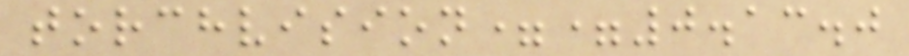torchvision==0.13.0
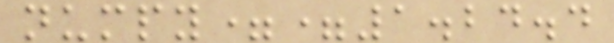numpy==1.24.4
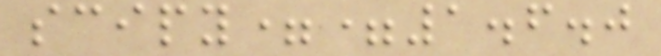scipy==1.6.0
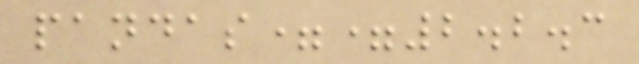pandas==2.2.3
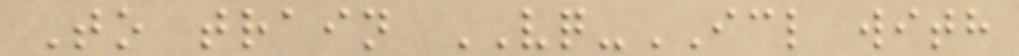To train VQ-ICL with
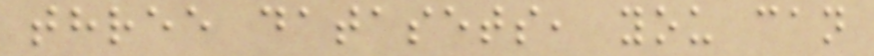three datasets, you can
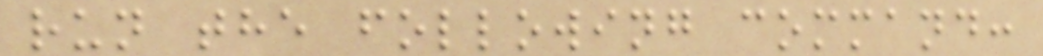run the following command:
